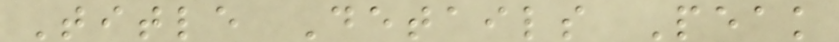Title Details Peak
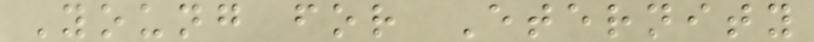Young for Eternity
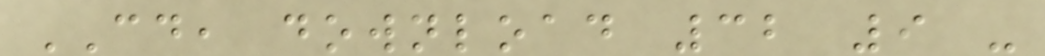CD, download 32 9 -
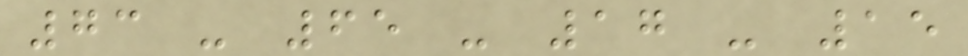73 - 65 - 17 - 15
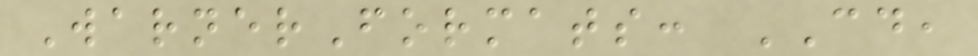WarnerFormats: CD,
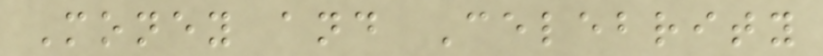Money and Celebrity
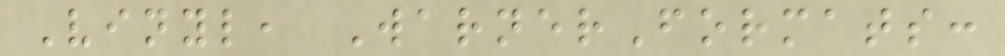Vinyl, WarnerFormats:
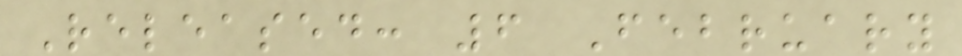Released: 6 February
